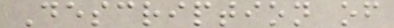Description of
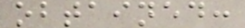obtained:
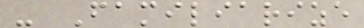- Familiarize
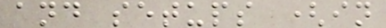and setups (in
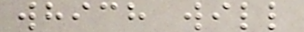which will
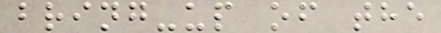bring-up of the
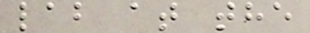lab at the
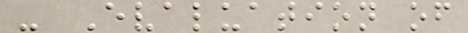- Evaluation of
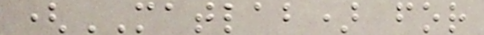(MATLAB) for
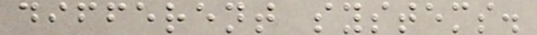different systems.
